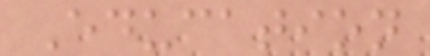Education
